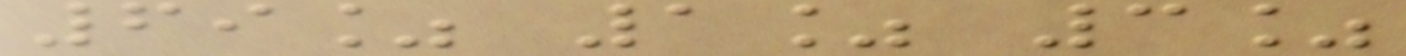69% 1% 3%
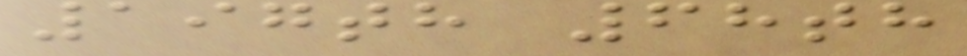197th 68th
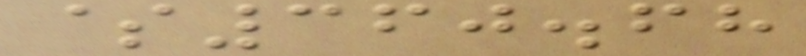$360.68
